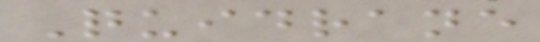Quidrane
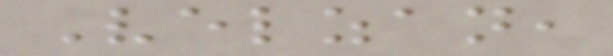Velzan,
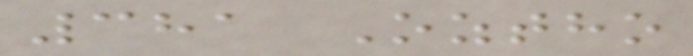381 Oztho
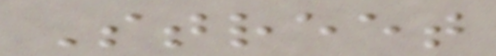Street
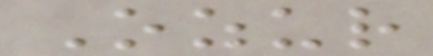Ozur
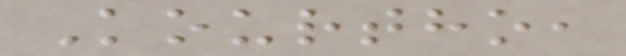Kourtho,
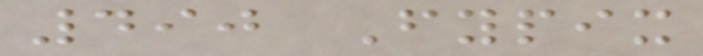490 Fypix
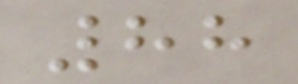88
